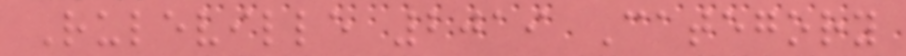Ruleville 2019 Category
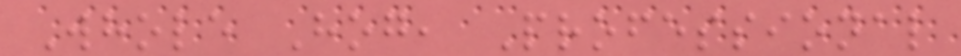Whole Hog, Professional
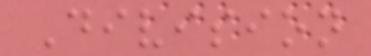Division
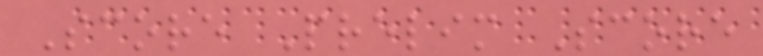Score Prelim Score
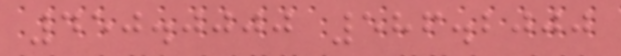450.0000 586.2000
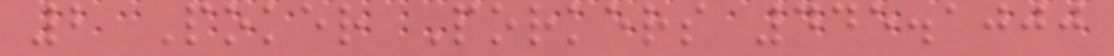2 Poker Porkers 445.1000
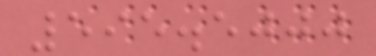595.5000
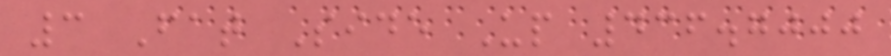3 Fat Side Up 436.7000
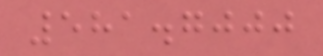581.7000
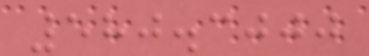580.3000
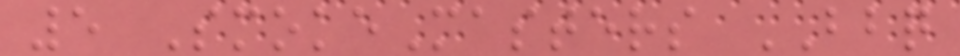5 SmokeMasters BBQ
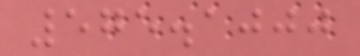575.1000
